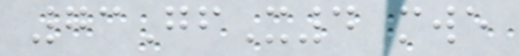73GfX4 mwe
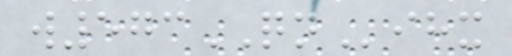w573QNihx
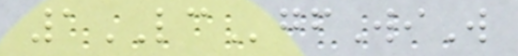1LCgfWiW
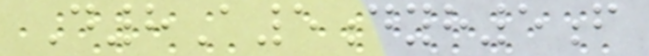D8A5dyh5f
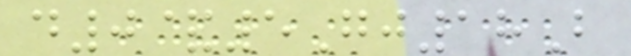d0&5Gj18B
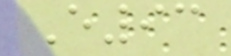E93
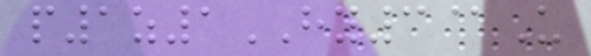p1z1HY3@U
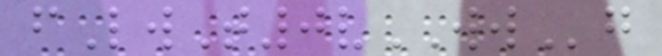fLwT0vWWg
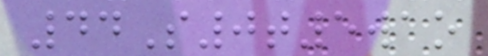44S0t5wao
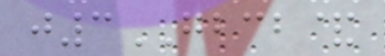j3GBCB&
